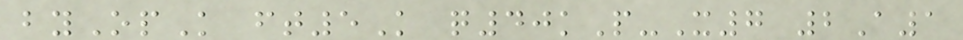byOpK ft5K q40kP-X7 2A1
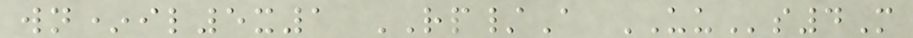wn*il5x1 RP/A UUs4M
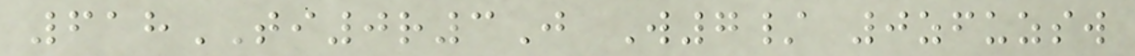618TI0r3J W7/ 0zfuzsw
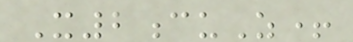X2cuZ+
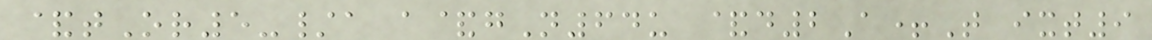&tOr5-/a a&gN64u &d2A+T ixt9
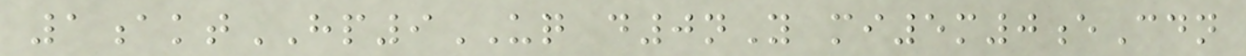1aktHP9UQ d0nY mi5m0eCdn
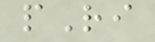pRi
